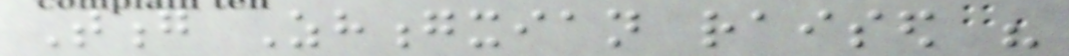Tong Zhongxian raised his
